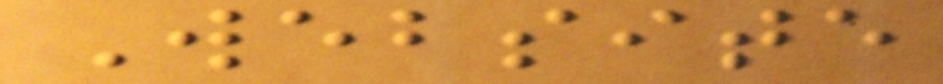Website
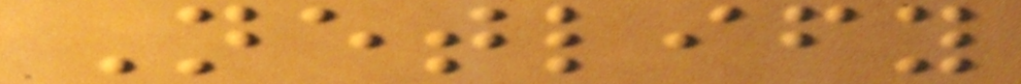Netlify
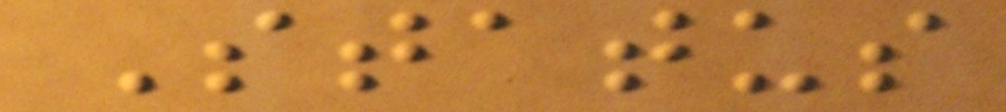Status
